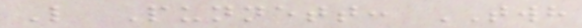L Punnett: TWH
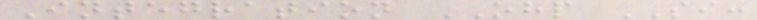Integration OHP SI:
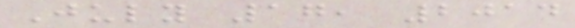July 17, 2014
